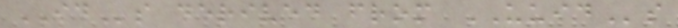IDs derived from UUIDs
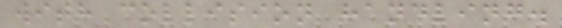with collision handling.
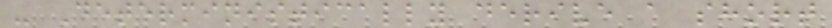- Deterministically derive a short
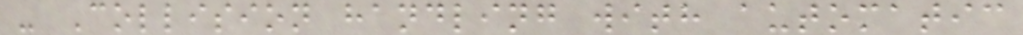- Collision handling with automatic
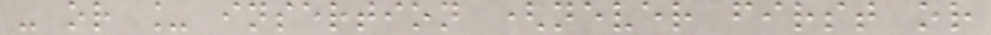- or _ insertion (never first or
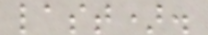last).
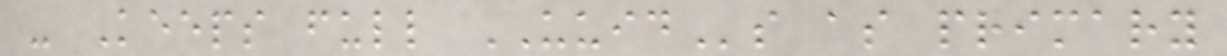- Keeps full UUIDs as primary
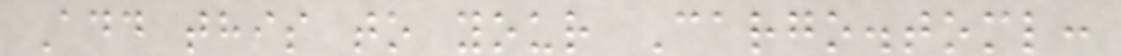Add this to your Cargo.toml:
